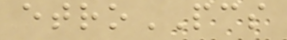etroPCS
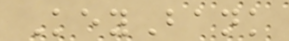KeyBank
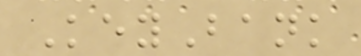KeyBank
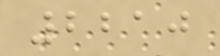2210
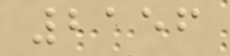2156
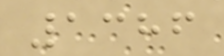1386
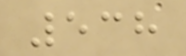538
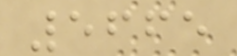5665
